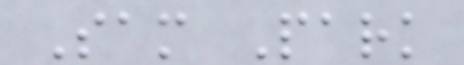Sam Park
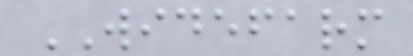WIDEFARM
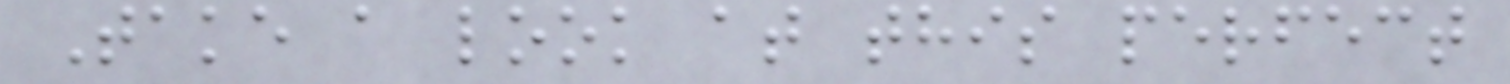Take a look at this perfect
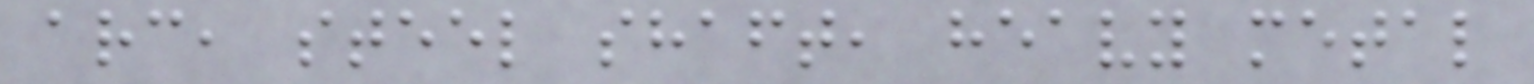arc, steel shaft, heavy metal
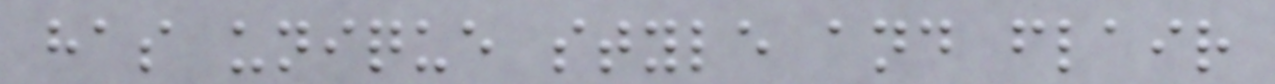has unique style and flair
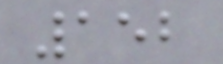152
